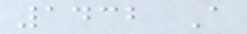1432 A
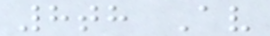8th Av
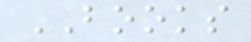BOOKS
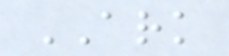ARK
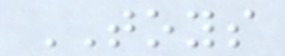TOYS
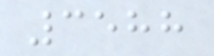3588
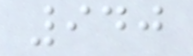940
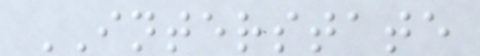INTERSTATE
